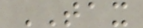TAX
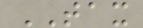TAX
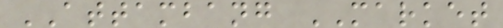ATTAMBANG MARKET
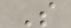S
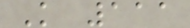K 111
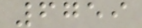6759
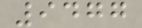9477
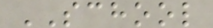SCHOOL
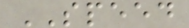SPEED
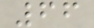66
